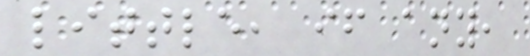little, if any,
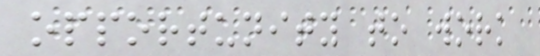opportunity to work
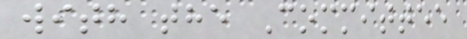with the Committee
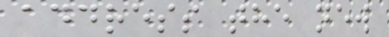address the new
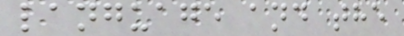language and the
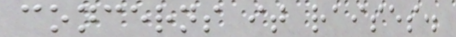concerns it raises.
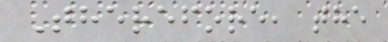Therefore, the
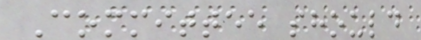Committee should
